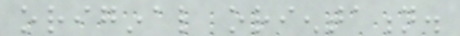original orientation.
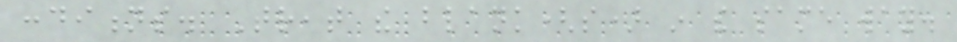conditions. Treat the blank(s) in the same way.
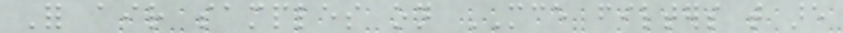For air samples on MCE filters that are
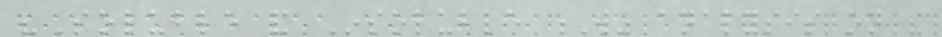"Soluble and Insoluble W" analysis on the
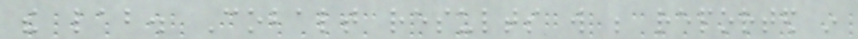the lab. Cobalt results will be reported in
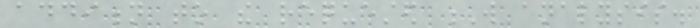addition to the requested W analysis.
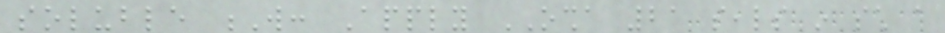soluble W: Apply OSHA 21 seals in such a
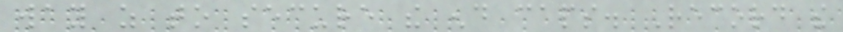way as to secure the end caps. Record the
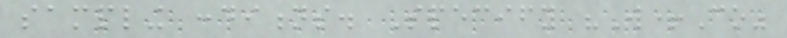sampling conditions. Specify "W+Co"
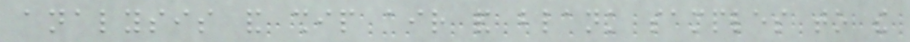analysis and ship air and blank samples to the
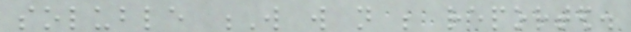soluble W will not be reported.
